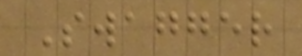Swagger
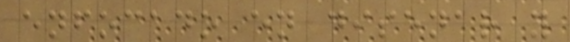enfocado en disenar y
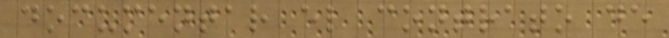documentar el contrato de
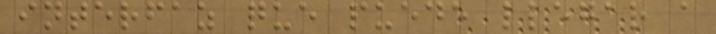interfaz que puede llegar a
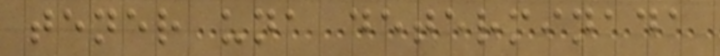tener una determinada
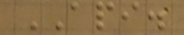API.
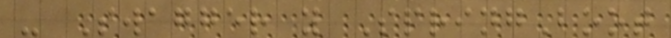- Swagger y SpringBoot
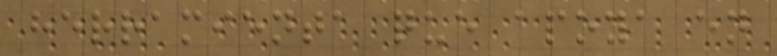herramienta que apoya en
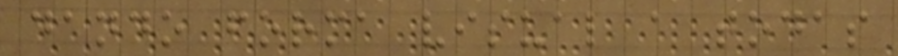dando forma visual a todas
